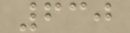630
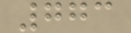773
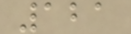121
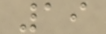19
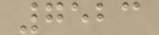7523
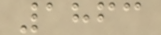1863
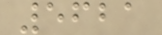5621
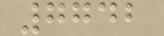7742
